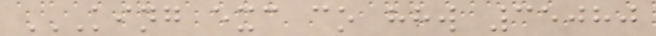KING EXC CO HHW 35080
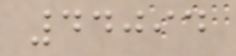44094
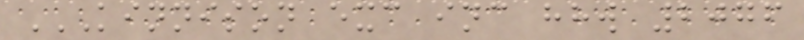KINNISON EXC INC HHW 2076
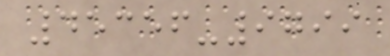45356-9799
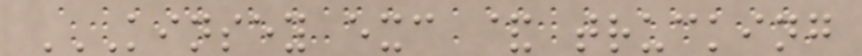KINSEY EXC & TRUCKING
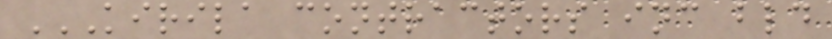KIRILA CONTRACTORS INC BLD
